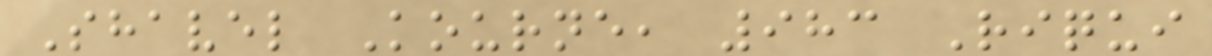Shavel Kourne, 983 Riqui
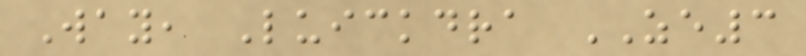Way, Luickdra ZE3
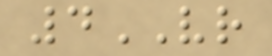4VR
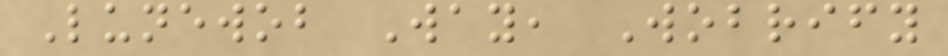Lunewob Way, Wobrify
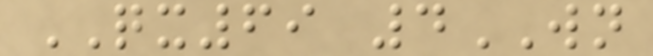QX69 4WN
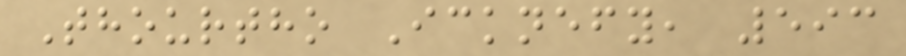Thourtho Icknefy, 593
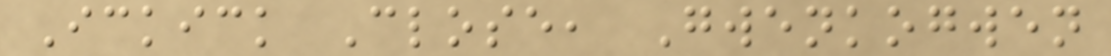Ickick Close, Gwenkogwen
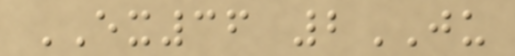EX36 2JU
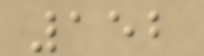152
